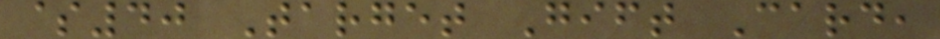$40 Target Gift Card,
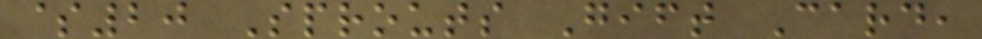$20 Sprouts Gift Card,
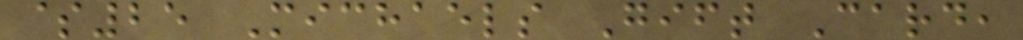$25 Michaels Gift Card,
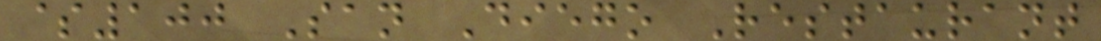$100 San Diego Restaurant
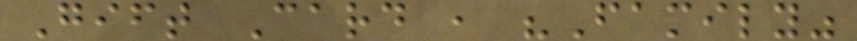Gift Card , "Family"
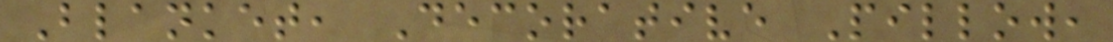Blanket, Decorative Pillow,
